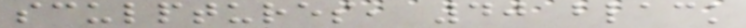sculptures, 40 black
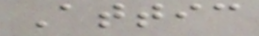Attic
